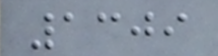1309
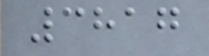3817
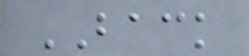BACK
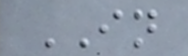IN
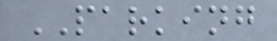PARKING
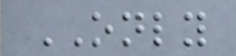ONLY
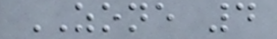ZONE 4
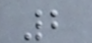2
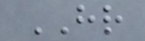HR
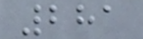281
